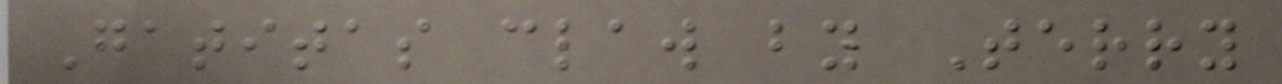Gatitas claw by Terry
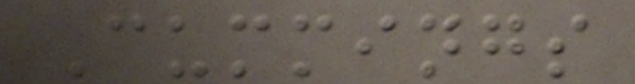Cummings
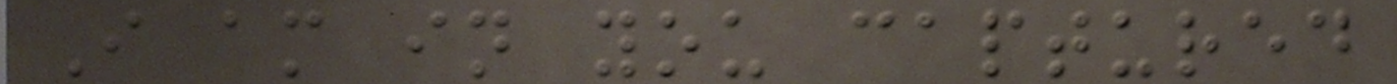I am in you captured
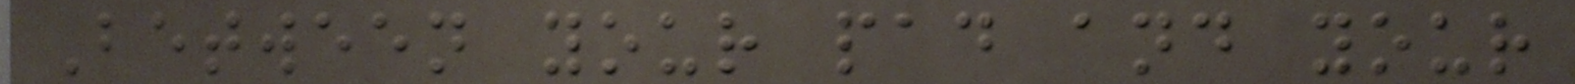Between your pad and your
